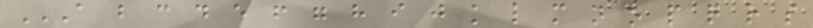A B C D E F G H I J K L M N O P Q R S
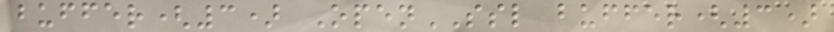buffer(3) OpenSSL buffer(3)
